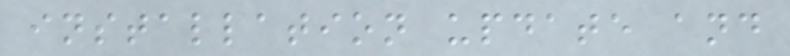installation update and
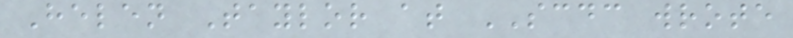Helen Taylor at SCDC wrote
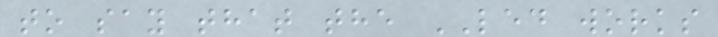to say that the LED works
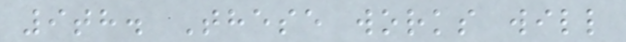9th. These works will
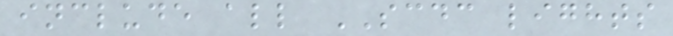include all SCDC lights
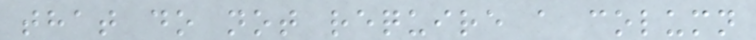that do not require a column
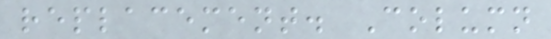replacement. Column
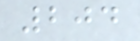204
